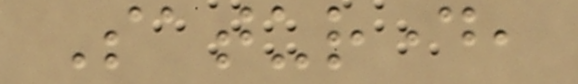Saturday,
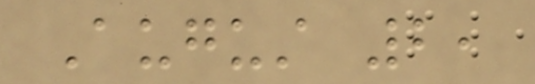August 2,
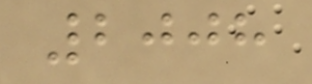2008
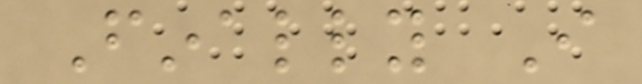Finally I
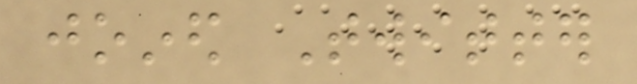joined Twitter
